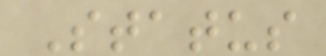Status
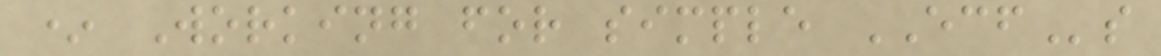* Working for simple ECFs
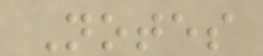Notes
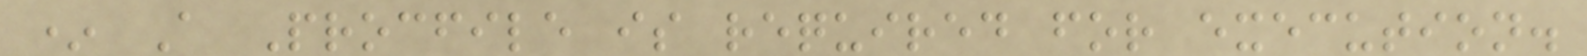* A Procfile is required for execution.
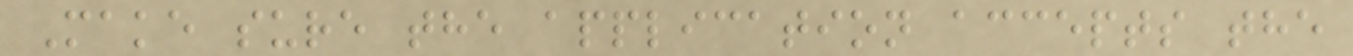Make sure the application accepts the
